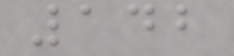142
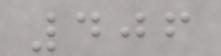406
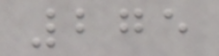275
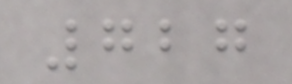727
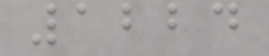1224
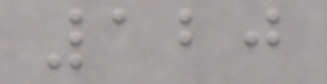120
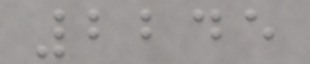2245
